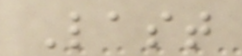Last
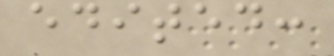edited:
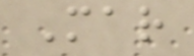Mar
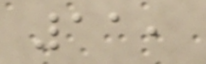11,
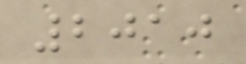2010
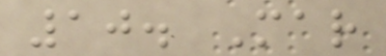10. Mar
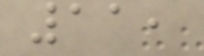11,
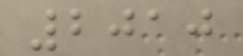2010
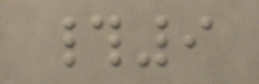#9
